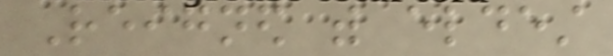Reigned with eldest
